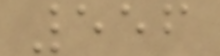556
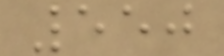550
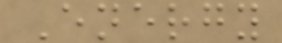Energy
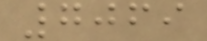7069
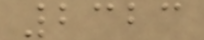2323
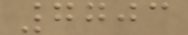7703
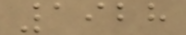1928
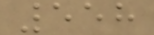558
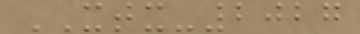XTX-2027
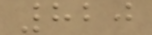820
